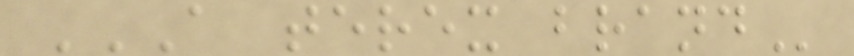A TEREX BRAND
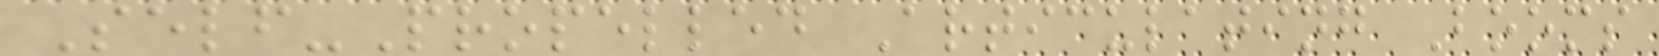Self-Propelled Articulating Booms
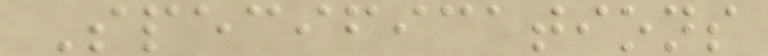Specifications
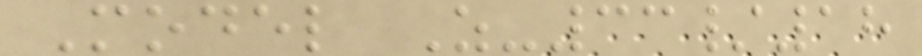Model Z-33/18
